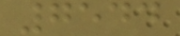7544
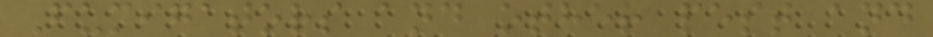Fumigators and other pest and
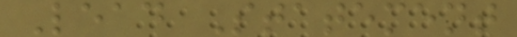Lead Statement
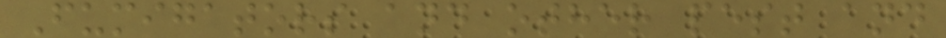Fumigators and other pest and
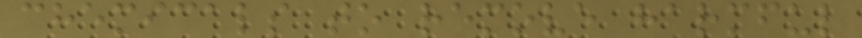chemicals to remove harmful
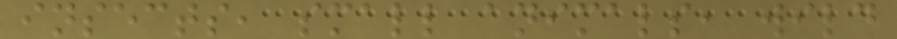insects, small animals, wild
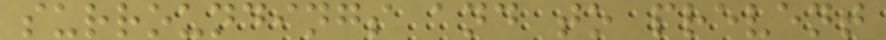surroundings and to prevent
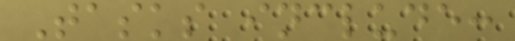Tasks include:
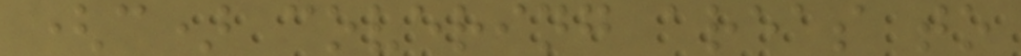(c) covering areas to
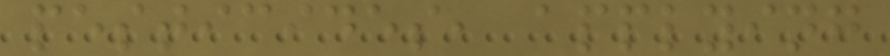pesticides, applying
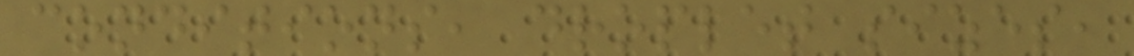conditions, droplet sizes,
